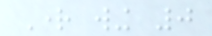Right wing 0
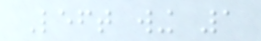Left wing 1
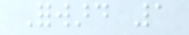Forward 1
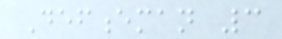Defenceman 3
